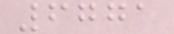6771
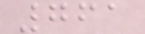761
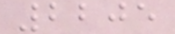2205
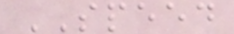SPEED
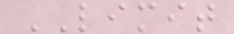LIMIT
